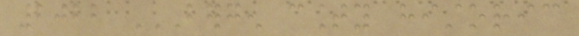2022 BERGEN COUNTY HISTORIC
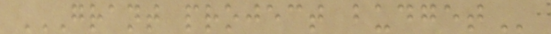GRANT PROJECT BUDGET
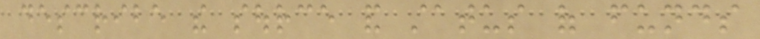describe the source and status of funds
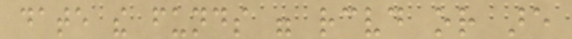date the funds were received or are
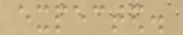expected.
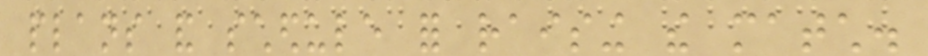plans and schedule for raising the match.
